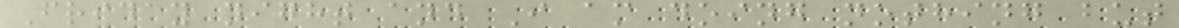Friday night and I am doing nothing but
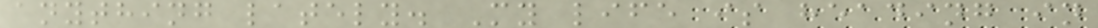anything lately. My life is heading in
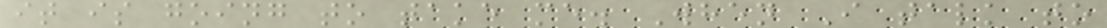it is going to take me. When I talk to
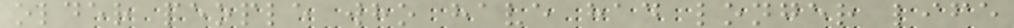older people who have had longer life
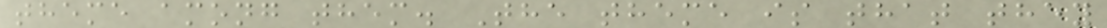theme among them. The theme is that they
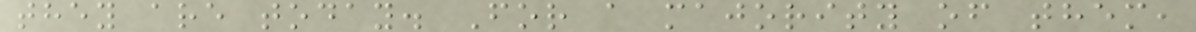they are today. For a majority of them,
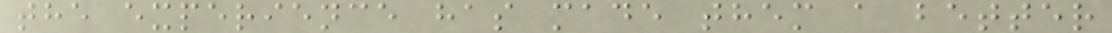the experience has made them a better
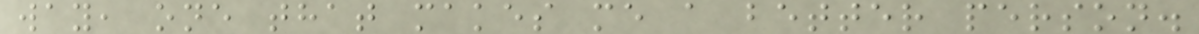way, one that makes me a better person.
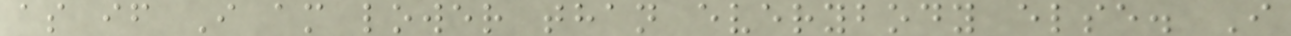as if I am lower than everybody else. I
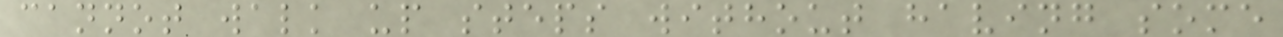cannot walk up steps without having some
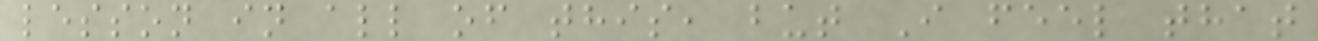lesson in all of this, but I feel that
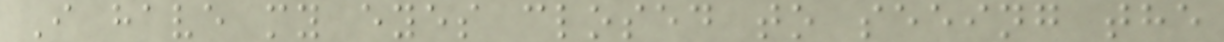I have my eyes closed to seeing the
